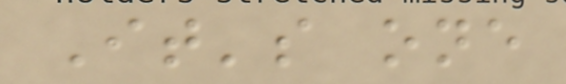It's one
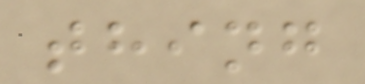thing
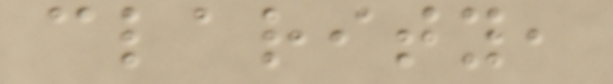clarity,
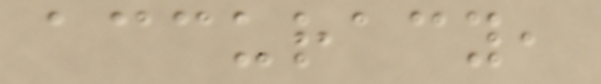accuracy,
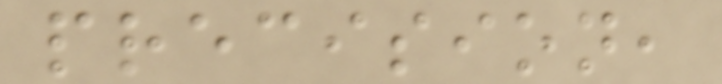precision,
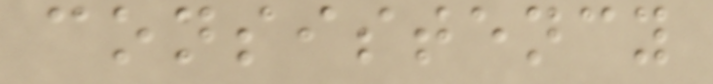consistency
